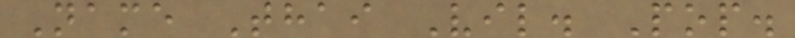Name Thai Vil. Pop.
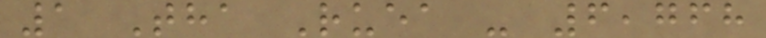1 Tha Ruea - 6,768
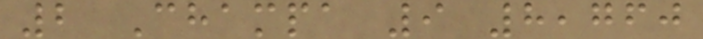2 Champa 9 8,760
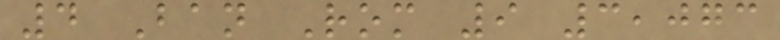4 Ban Rom 9 3,073
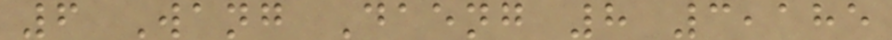6 Wang Daeng 8 3,185
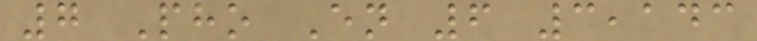7 Pho En 6 3,143
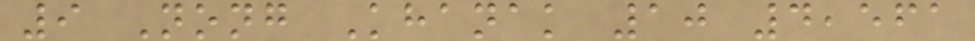9 Nong Khanak 10 4,561
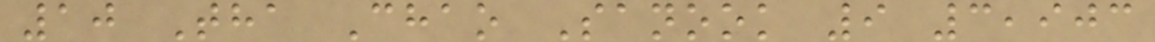10 Tha Chao Sanook 9 3,903
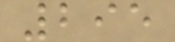295
